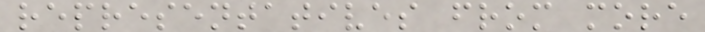representatives from more
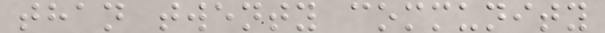than twenty community
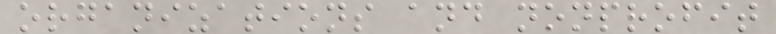organizations and nonprofit
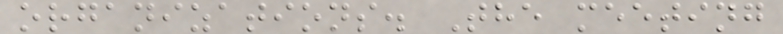organizations. The meeting
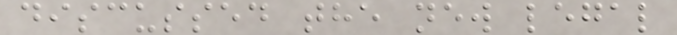discussed the new legal
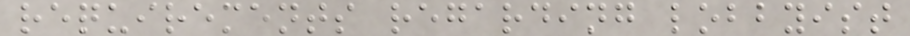requirements regarding lobbyist
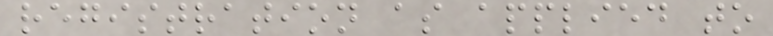registration as applied to
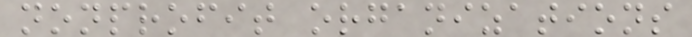nonprofit organizations
